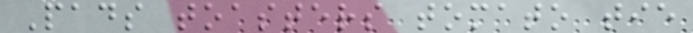Pads toasters tomato tie
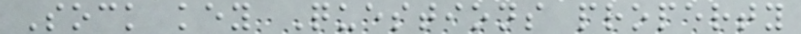Sock key Questions property
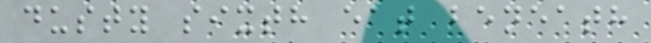dusty sixth eat beneath
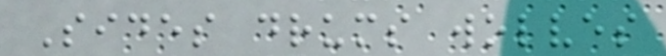Sides drums wolves
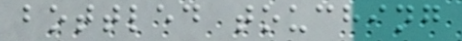bottled touching
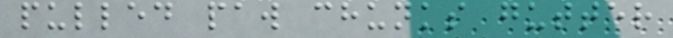pulled paw chunks gutter
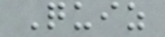Quiz
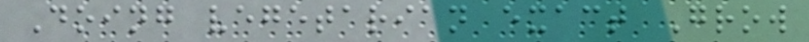Doing vegetarian exact Grow
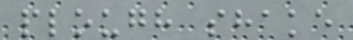plough shake
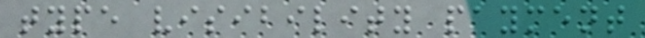type visibility payment
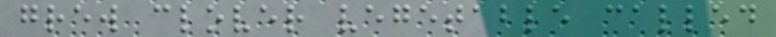grew clover vegetable called
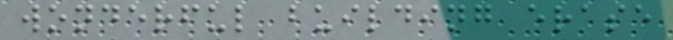wonderful building erase
